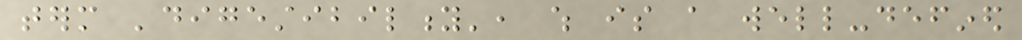term 'digestibility', which is a well-defined
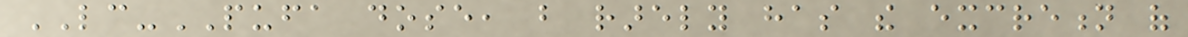LC-PUFA dose, but rarely has the excretion of
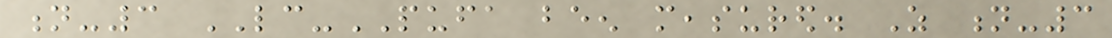n-3 LC-PUFA been measured. As n-3
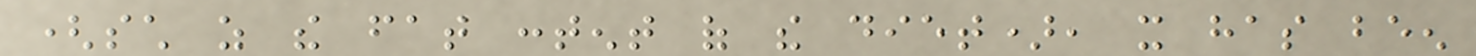(such as the fat content of the diet), it has been
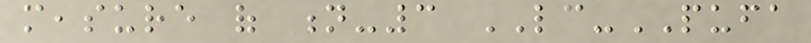measure of n-3 LC-PUFA
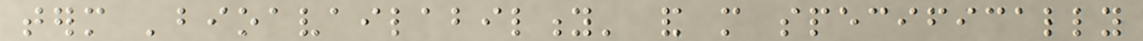term 'bioavailability' and more specifically
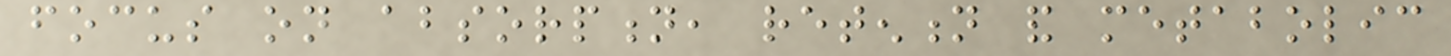focus on absorption, retention and metabolic
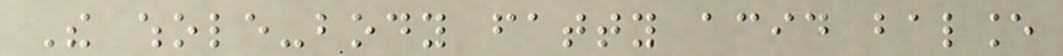The whole-body fatty acid balance
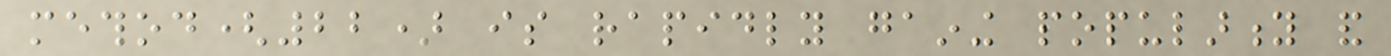method(22) is rapidly gaining popularity and
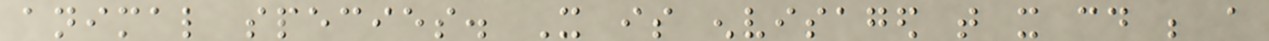animal species. It is envisaged that it could be a
